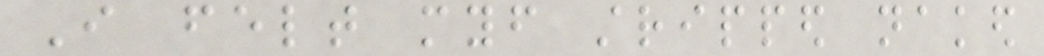I felt myself stripped naked
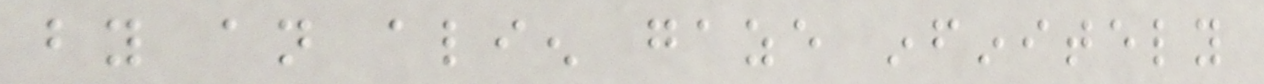by an alien gaze infinitely
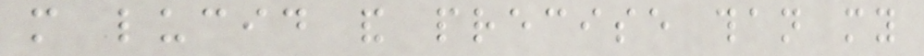more lucid and precise than my
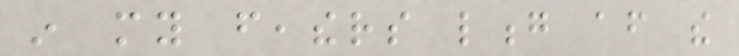in my feathers long after the
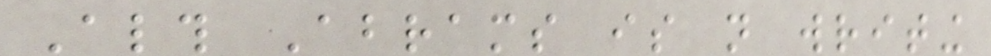Although Abrams is not writing
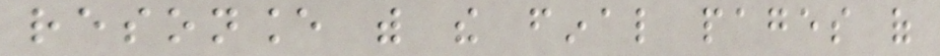resonance with the final pages of
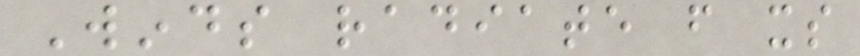Winds radiate from its
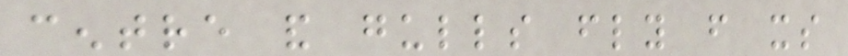centre and gulls fly from its
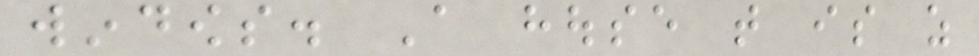windows. A house that is as
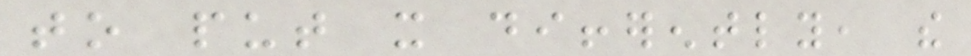to put it differently, the
